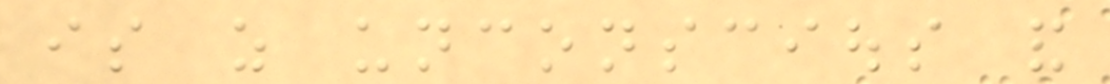is as unconscious and
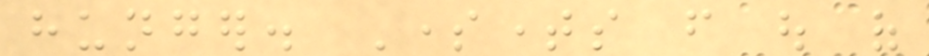hunger. Sometimes from out of
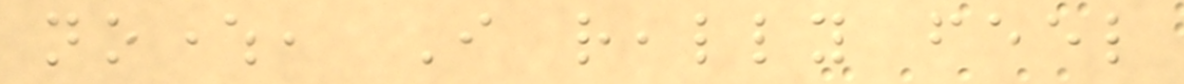nowhere, I really feel
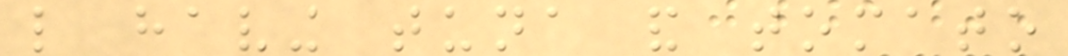like having tuna and tomato
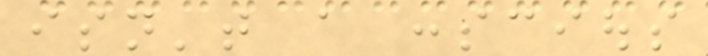isn't a conscious
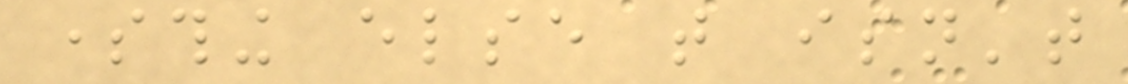something else that isn't
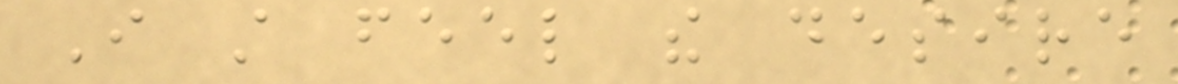I still feel the desire
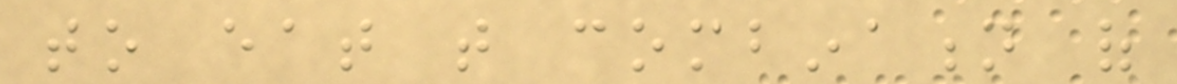to eat that combination of
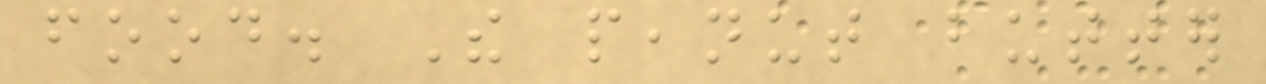food. The peanut butter
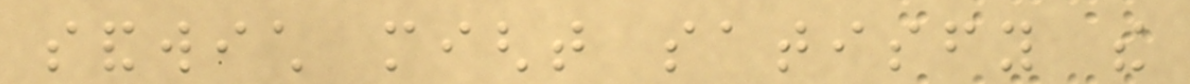sandwich might satisfy the
